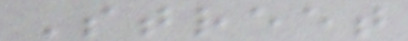Street
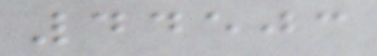44503
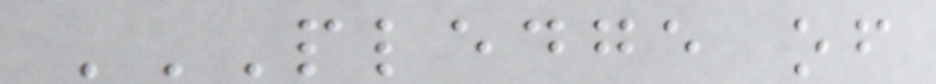PLEDGE OF
